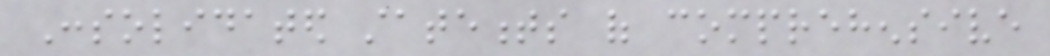Consolidated statements of comprehensive
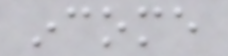income
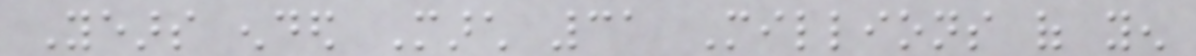Years ended March 31 Millions of yen
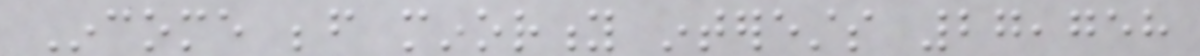Income before minority interests 27,758
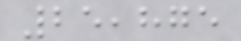25,875
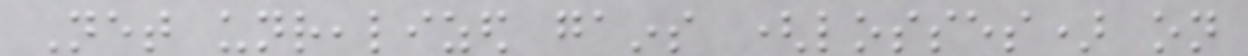Net unrealized gains (losses) on
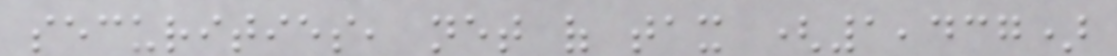securities, net of tax (1,437)
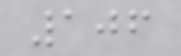106
